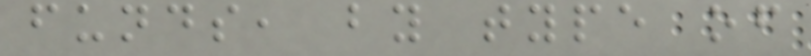funds, by type of
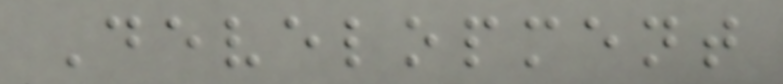Development
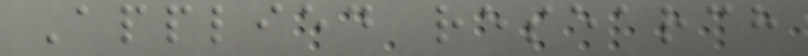Applied research
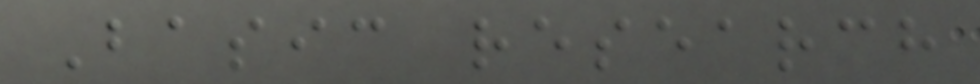Basic research
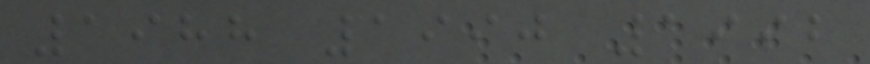1988 1990 1992
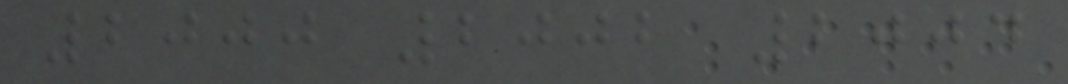2000 2002 2004
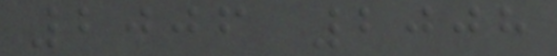2006 2008
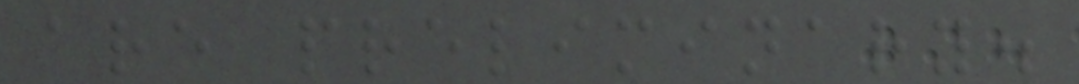are preliminary.
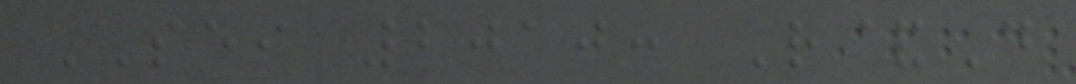SEI 2010: R&D
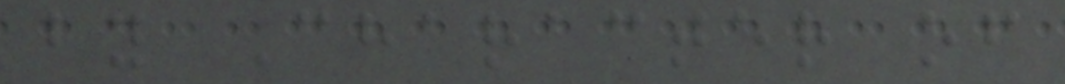by Character of
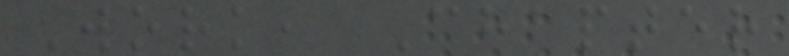Work, Chapter
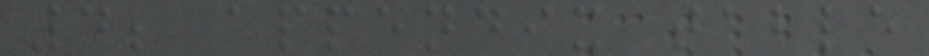4; appendix table
